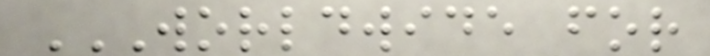WORLDWIDE FOR
